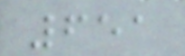651
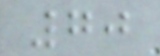70
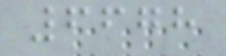6678
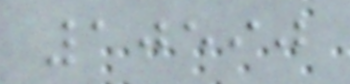10590
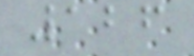126
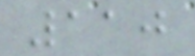110
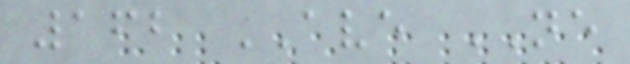162 AVE NE
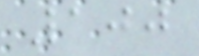100
